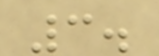3.
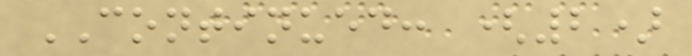CONTINUED: (2)
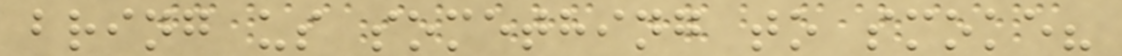bring us something to smoke?
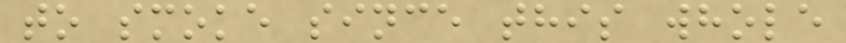to smoke since this whole
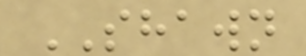SHAWN
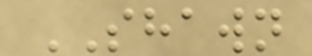SHAWN
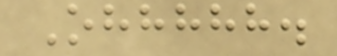Ohhhhh.
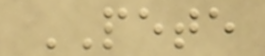PETE
